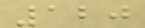120
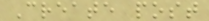Create post
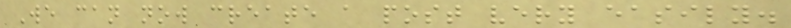We can now create a post very easily.
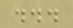...
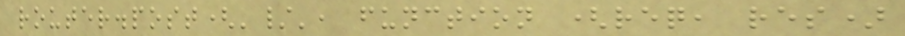router.post('/', function (req, res)
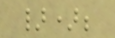});
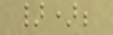});
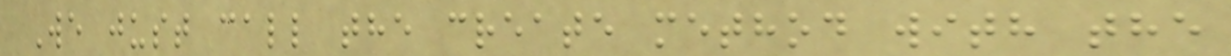We just call the create method with the
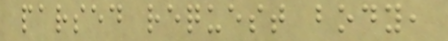parsed request body,
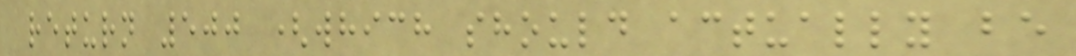return 500 (which should actually be
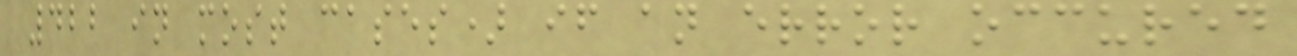422 in most cases) if an error occured
